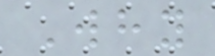Why
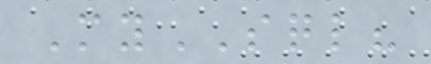MySQL?
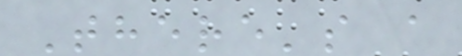There's a
